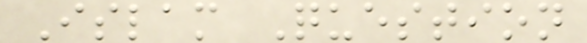Islam Question
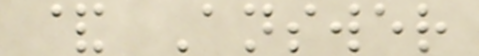& Answer
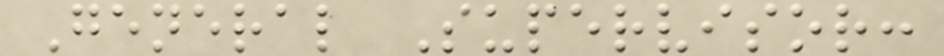General Supervisor:
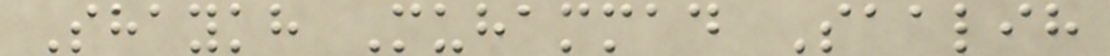Shaykh Muhammad Saalih
